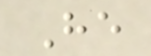He
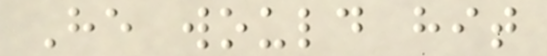He would hit
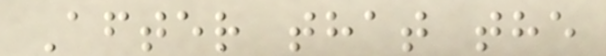After that the
